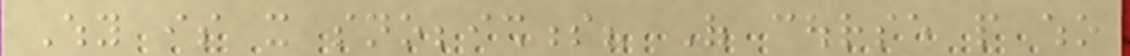Why is it snobbishness? Of course people who
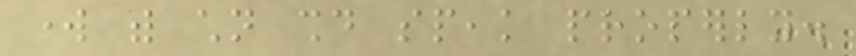work with children should speak properly.
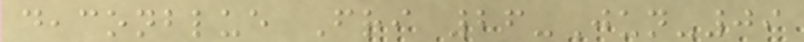deaconblue Fri 26-Jun-09
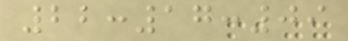22:17:09
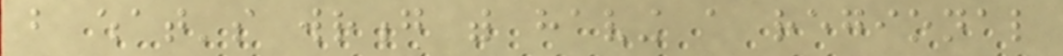but what's wrong with having a regional
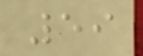59
